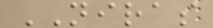NIRAS
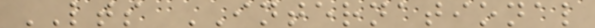LTS INTERNATIONAL
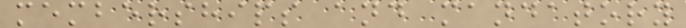memberships and mandatory
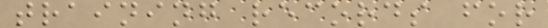training records for
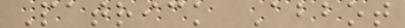Patrick Abbot
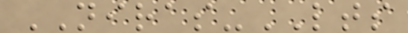NIRAS-LTS
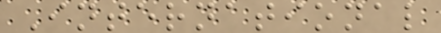International
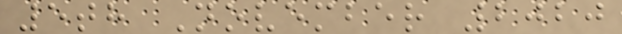5th November 2020
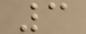3
